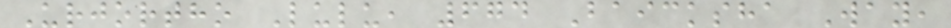Urjortho Lulu, 674 Baicksha Way,
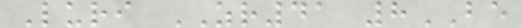Luri ZR41 8BE
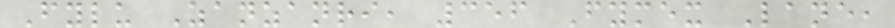Fylu Zanzanri, 356 Fymex Lane,
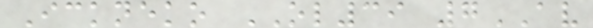Ickneko OL39 7AV
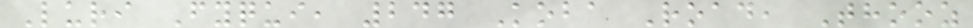Luri Fyqui, 247 Koba Road, Thooz
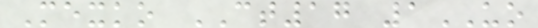Mexko CT17 1UO
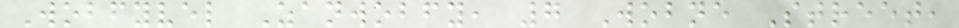Wobfyvel Zanwobfy, 7 Wobne Street,
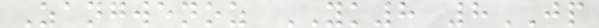Zangwenoz YK8 8JP
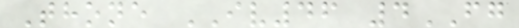Thone IV46 4FG
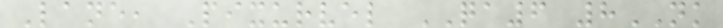Lane, Pixurvel QA6 8NK
